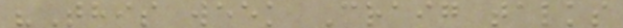"This week Craig talks
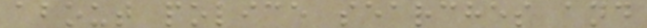about police searches and
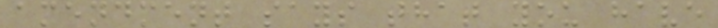amendment says that you have
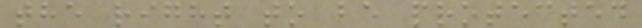the right to be protected
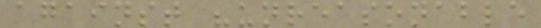against "unreasonable
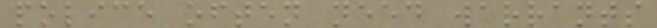police often need warrants
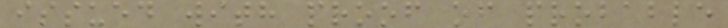issued with proof of probable
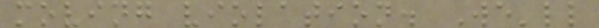moving violation. We'll
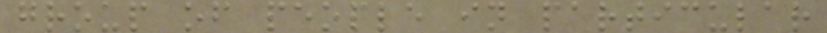group of people in particular
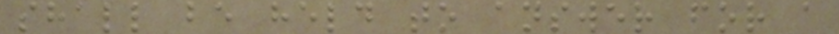shall be held to answer for a
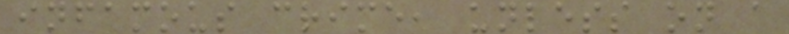infamous crime, unless on a
